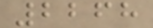2268
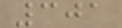301
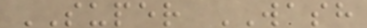SUPER WASH
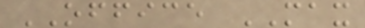OFFICE MAX
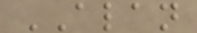ALAN
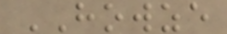HOWZE
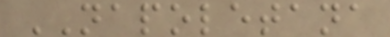NAPOLETANA
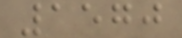1570
